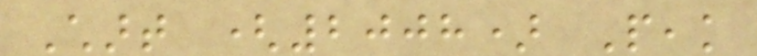Chart (2008) Peak
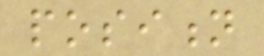position
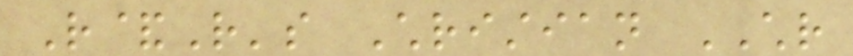R&R's Christian CHR
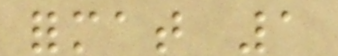format 1
